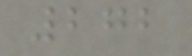272
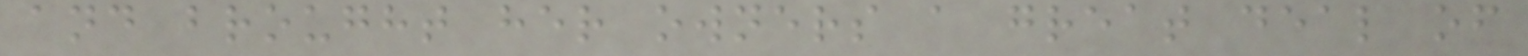and brought her owners a great deal of
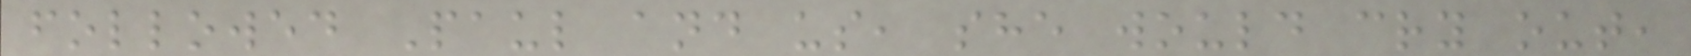followed Paul and us, she would cry out,
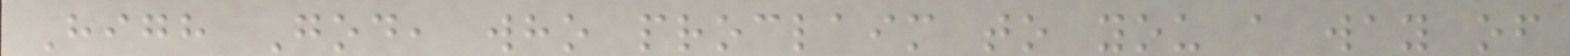High God, who proclaim to you a way of
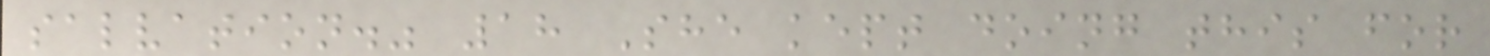salvation." 18 She kept doing this for
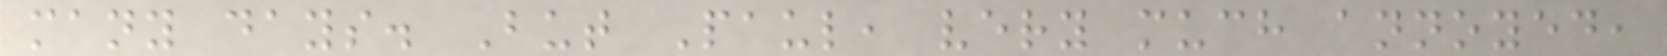many days. But Paul, very much annoyed,
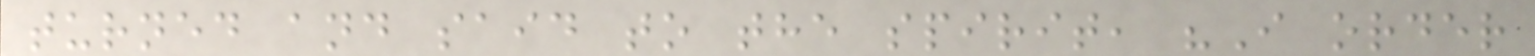turned and said to the spirit, "I order
